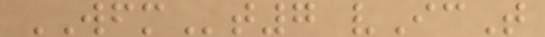WFMt7 vIcT
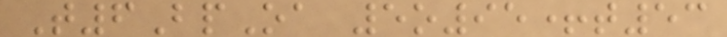T6BpOa 5o95+t53
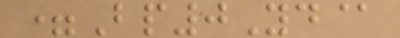=Bp0Yd@
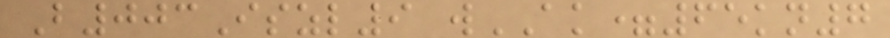B003Iszl9 wAK=65kn7
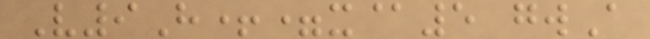V9H+=x@5 gwA
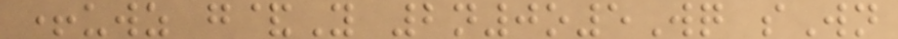+uwz g&Y 2n0o5Wq sWn
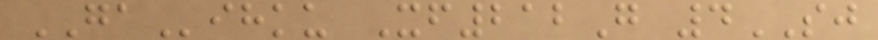GAihku Xf212G 4SJ
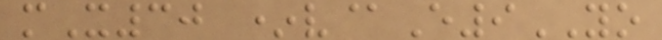mX30 *v@E9YO
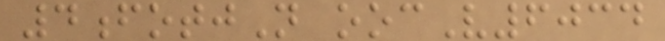4fotjN oocV6034
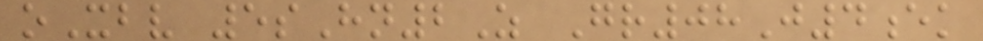oXbv 5sHn2Z Gr08J4ek
